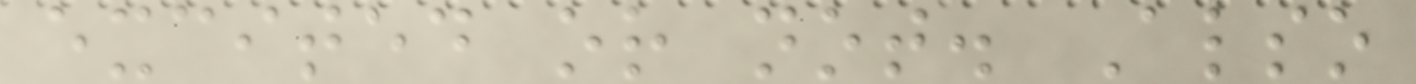excited or not. Also
